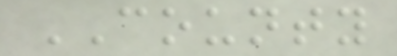COUNTY
